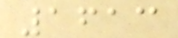1613
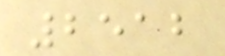2512
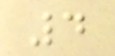4
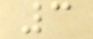3
